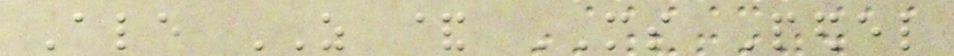Ale AS & MS Pedel
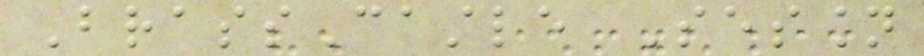BrassCastle Session
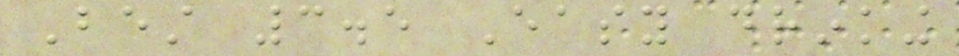Best 3.5 Easy drinking
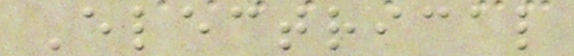Electrical
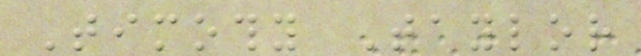Timothy Taylor
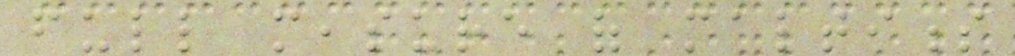full measure of maltiness
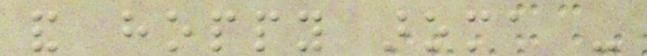and hoppy aroma -
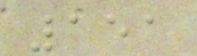151
